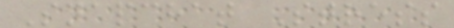Snapchat Stress
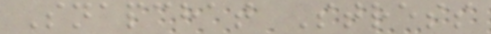Snapchat Stress
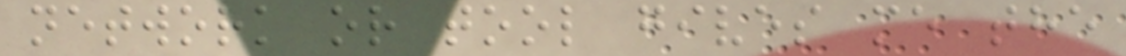network or tool gives me the
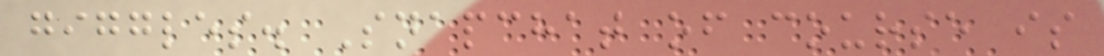giggles. Snapchat of course is
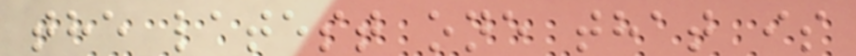the latest one that is
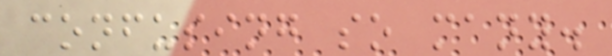confusing so many.
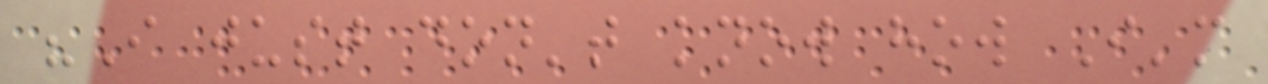"I just don't know how I'm
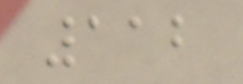112
